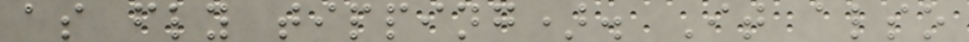as fly tipping). It also
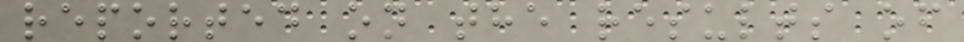reported on the results of
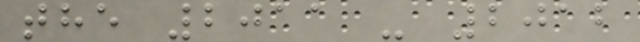the 2011 - 2012
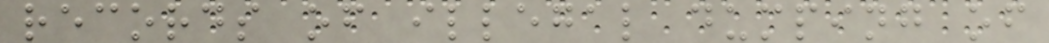records of illegal dumping of
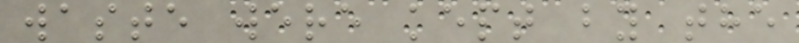waste were kept by the
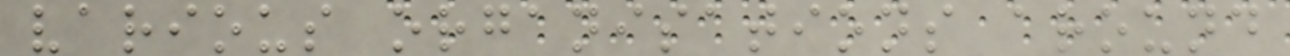various organisations around
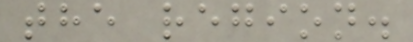the region.
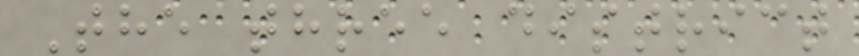The three district
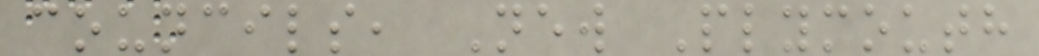councils, New Plymouth
